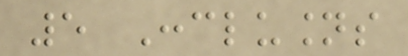5 Conclusions
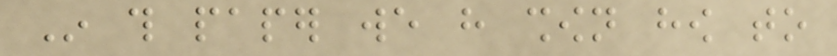In this paper we have shown how to
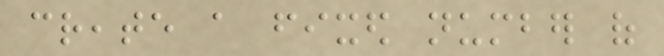create a fixed number of
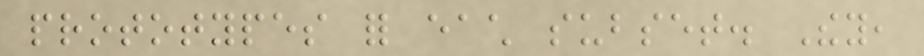prototypes for each subset. They,
